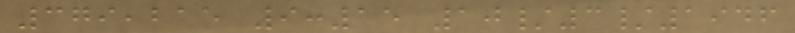379,215 9:15 10/3/1946
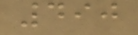490
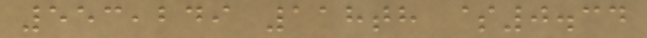553,249 118th $0.34
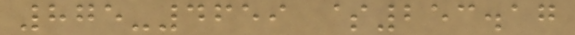875-4659 $253.17
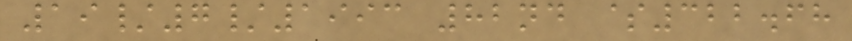19/7/1993 82nd $322.68
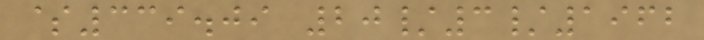$339.09 20/3/1962
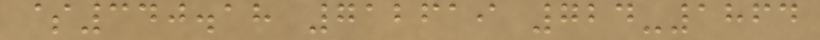$340.18 712619 724-1864
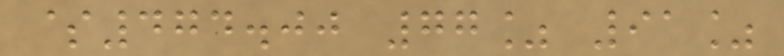$474.00 77% 91%
